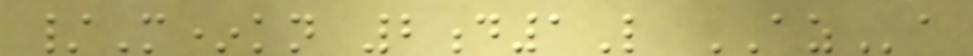/M*kn 2d1L AZa
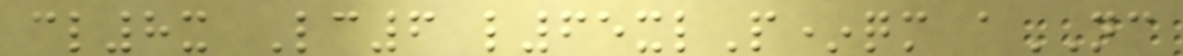cl8x Lc6 l65xlP*qm aNC
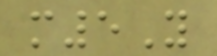m5Y
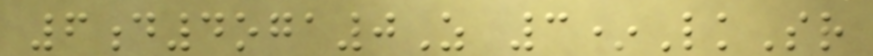6d4oga0Z 3*LkSr
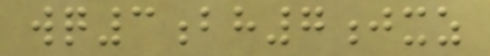wq3bh7jxz
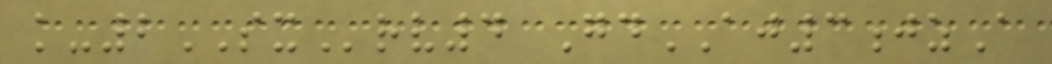k-2SXrv4 GdAJ3jzA
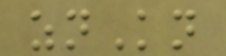znKn
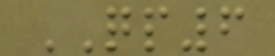QP6
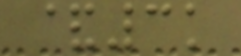&3k
